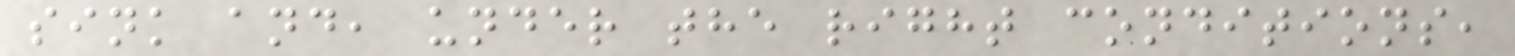sink and, under the right conditions,
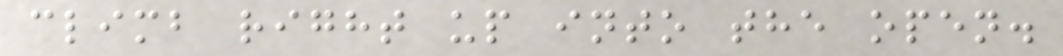climb right up into the open.
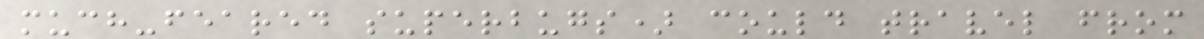much-feared superbugs) could travel from
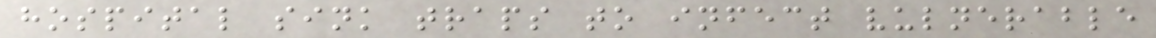hospital sink traps to infect vulnerable
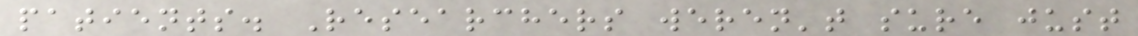patients. Researchers weren't sure just
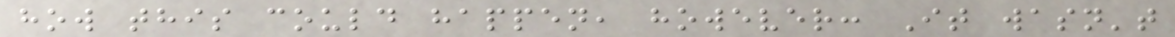how this could happen, however: It wasn't
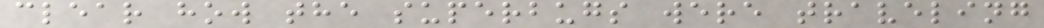clear how the superbugs were traveling
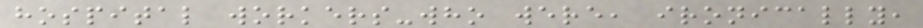hospital workers-who were, ironically,
